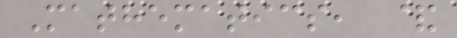Mathematics, &
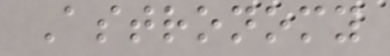Astronomy
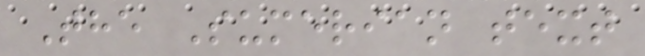The Sumerian text
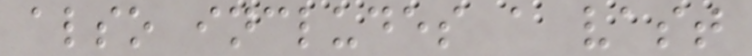also includes a vast
